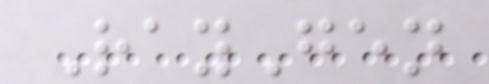RayGen
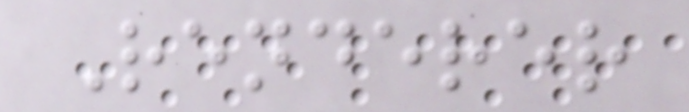Renderer
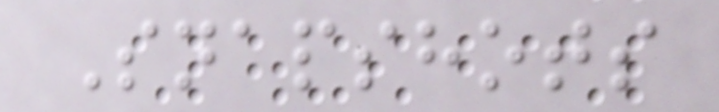Snapshots
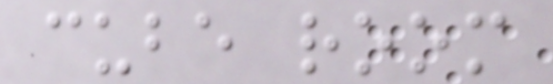cube room
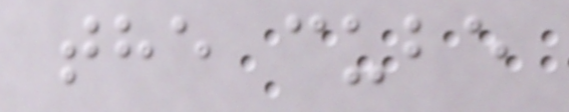the cube
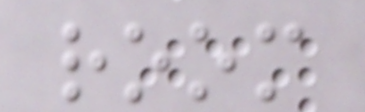room
